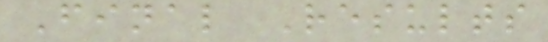Final Results
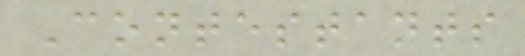Contestants
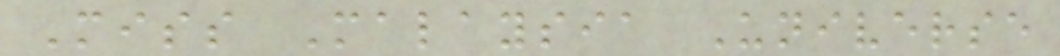Miss Malaysia Universe
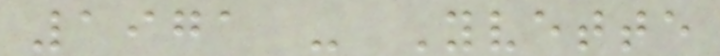1971 - Yvette
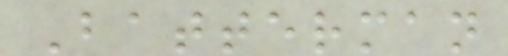Batterman
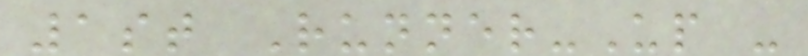1st Runner-Up -
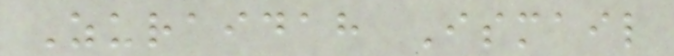Zuraidah Ismail
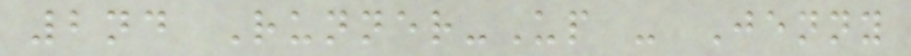2nd Runner-Up - Jenny
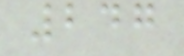247
